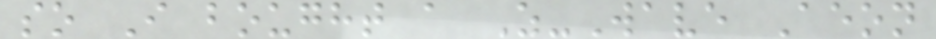so I bought a Z-Wave Aeon
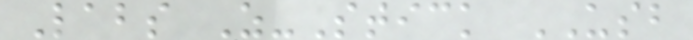Labs Z-Stick USB
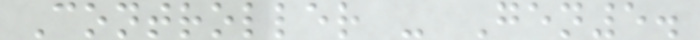Controller - Gen5.
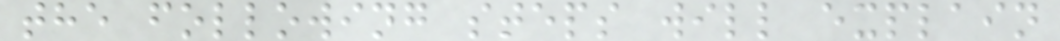the following steps will explain
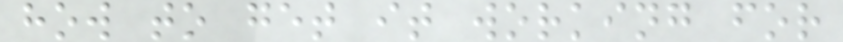how to get it working for
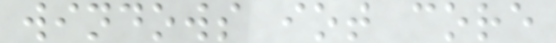windows iot core
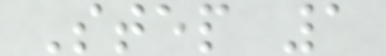Step 1
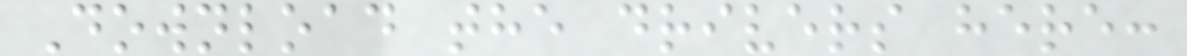Download the drivers here:
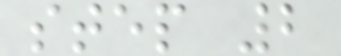step 2
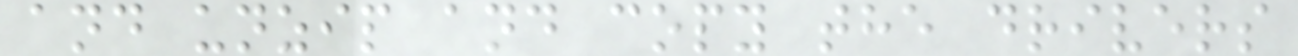and unzip and copy the drivers
